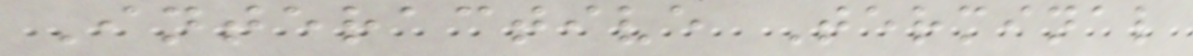Interactive Terminal
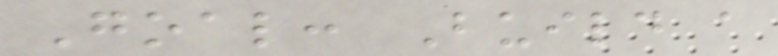Goal: Build a
